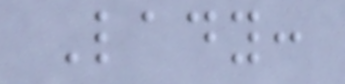Lady:
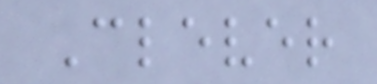Clever
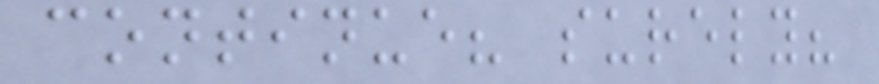continue? surely?
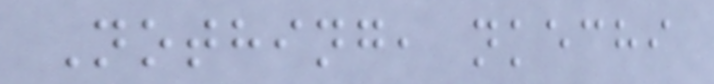Nothing, nkechi
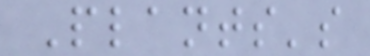Plants's
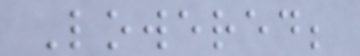Lowered;
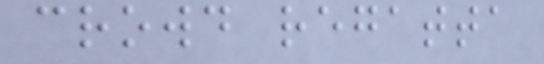crowd regatta
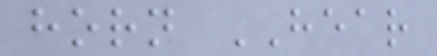horn HEAR
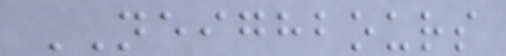NEIGHBOURS
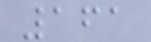161
